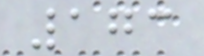173
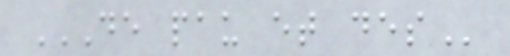DE PAU ET DES
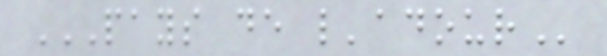PAYS DE L'ADOUR
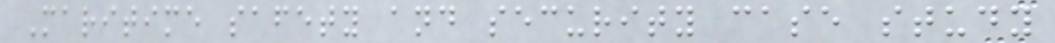Maritime safety and security case study
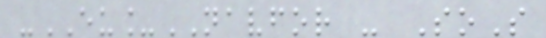-EU_NAVFOR - SoS
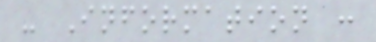- Information :
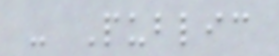- Public
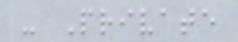- Private
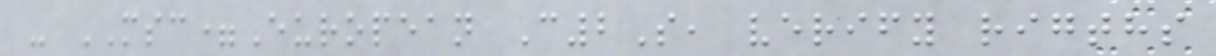- MSC=European C2S, verify rigths
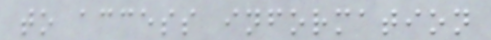to access information
